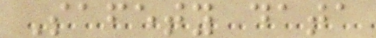Safety data
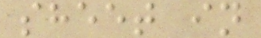sheet in
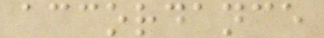accordance
